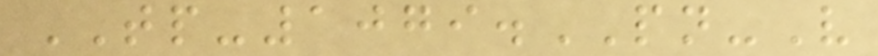TP-1079.PN-V
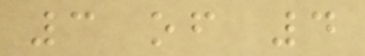3 of 4
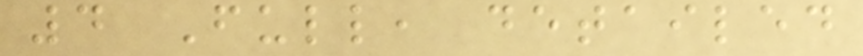4 Full, detailed
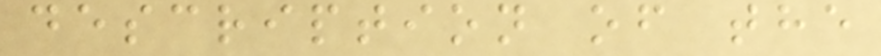description of the
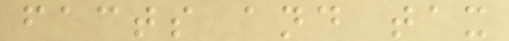facts and tax
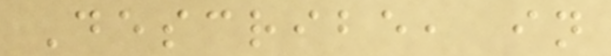Describe, in
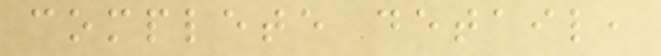complete detail,
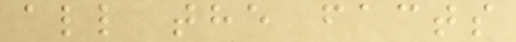all the facts
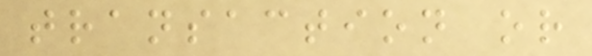transaction or
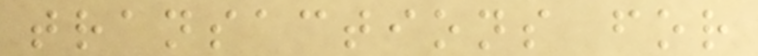transactions for
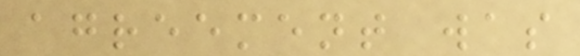agreement was
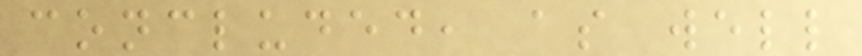concluded, as well
